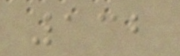132
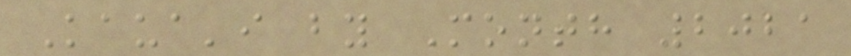Kaua'i by Month 2021
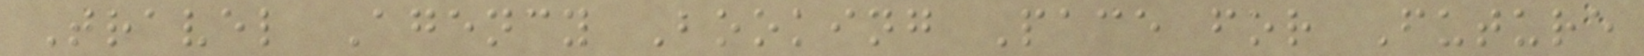Travel Agency Booking Pace for Future
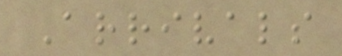Arrivals
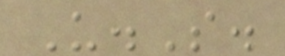U.S.
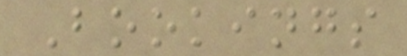Bookings
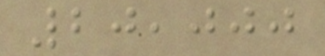20,000
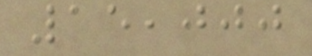15,000
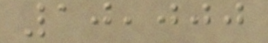10,000
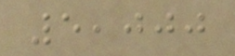5,000
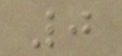0
